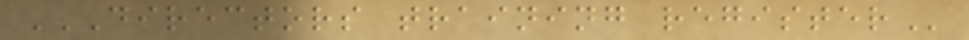DIRECTORS TRAINING REGISTER
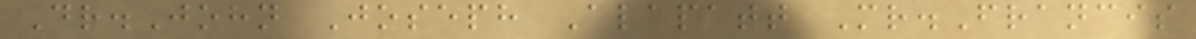Dr.John Joseph Alapatt Mr.Francis
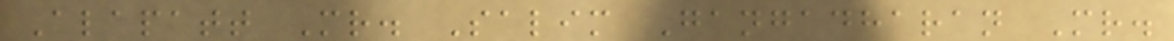Alapatt Mr. Salim Gangadharan Mr.
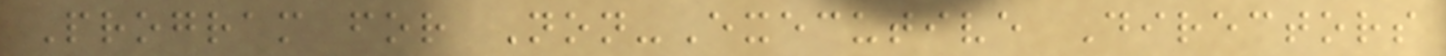Program for Non-Executive Directors
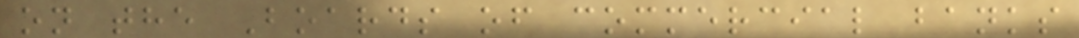on the Boards of commercial banks
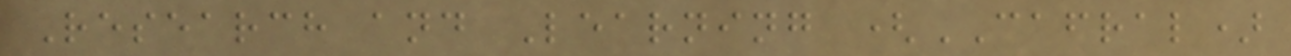Research and Learning (CAFRAL)
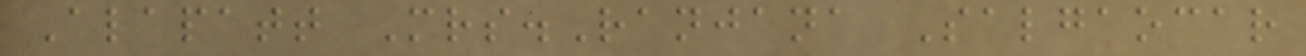Alapatt Mrs.Ranjana Salgaocar
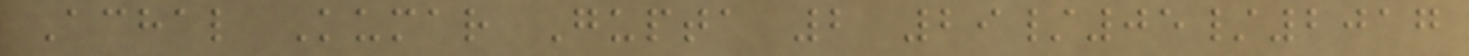Achal Kumar Gupta 2 29/05/2017
